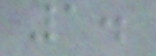1.
